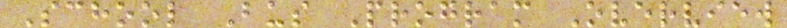School Bus Program Overview
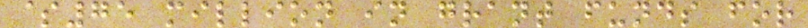$75 million in grant funds for
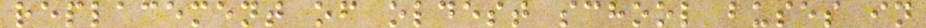replacement of oldest school buses in
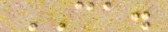CA.
